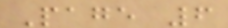Page 6
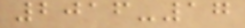2016-17
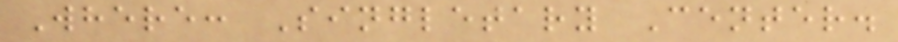Where: Singletary Center.
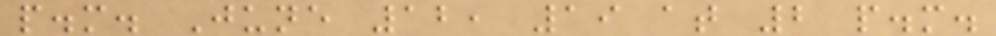p.m. June 12, 19 at 2 p.m.
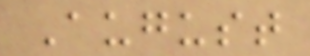August
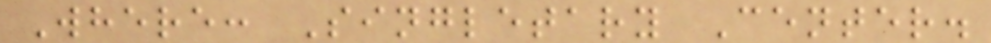Where: Singletary Center.
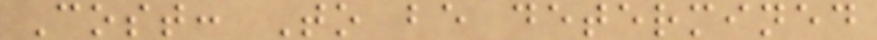Cost: To be determined
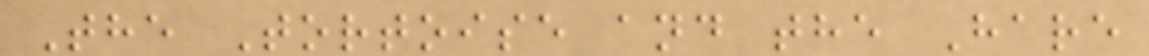The Tortoise and the Hare
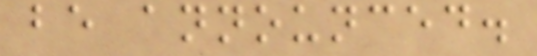be announced.
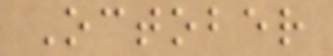October
